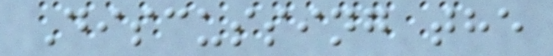Discussing the
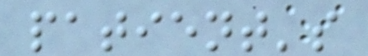patient's
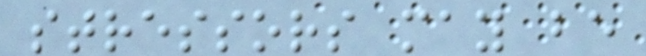stressors may be
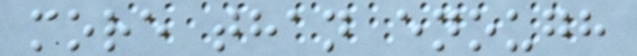more than enough
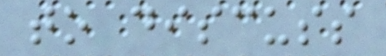to discuss
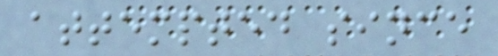attempted since
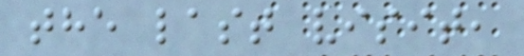the last visit,
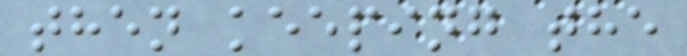then keeping the
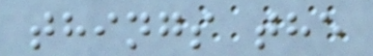things the
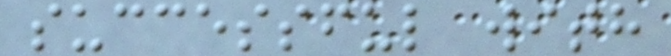successful with
